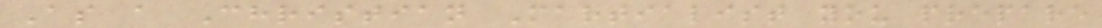As a Christian Martialist you prepare
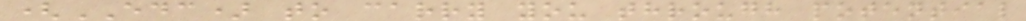(EDC) to carry you through potential
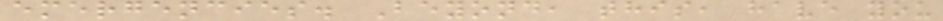emergencies. Beyond, this, have you
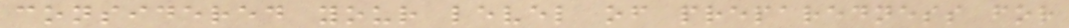considered your level of preparedness for
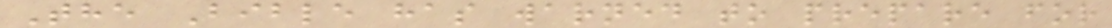The Bible has warned to prepare for
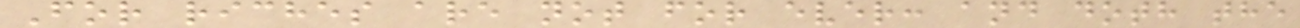For riches are not for ever: and doth the
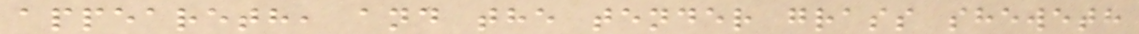appeareth, and the tender grass sheweth
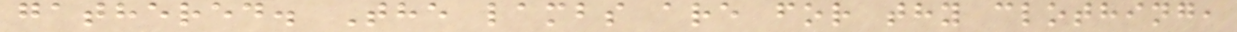gathered. The lambs are for thy clothing,
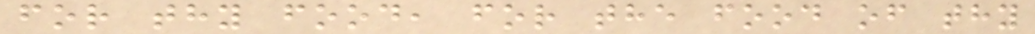for thy food, for the food of thy
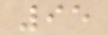95
